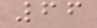66
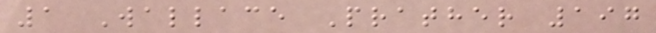1 Wallace Prather 197
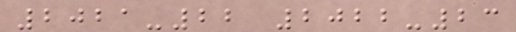2021-22 2022-23
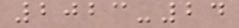2023-24
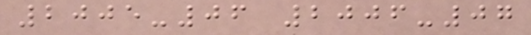2005-06 2006-07
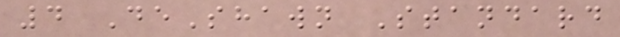4 DeShawn Standard
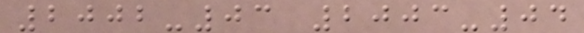2002-03 2003-04
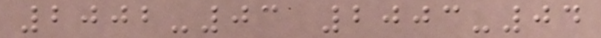2002-03 2003-04
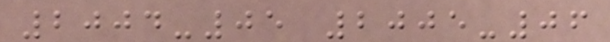2004-05 2005-06
